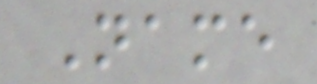Name
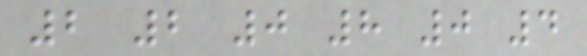2 2 0 8 0 4
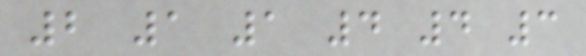2 1 1 4 4 3
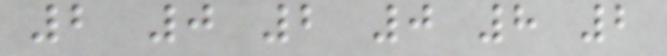2 0 2 0 8 2
